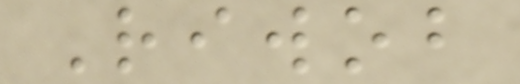Riwob
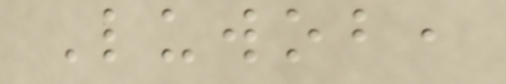Luwob,
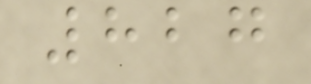827
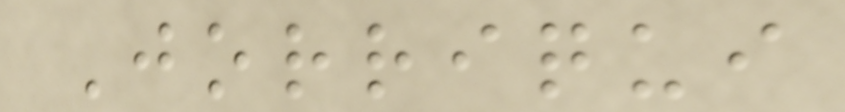Jorriqui
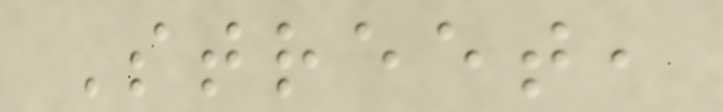Street,
